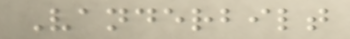Vanderbilt
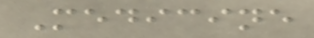Medicine
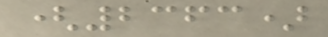(2363)
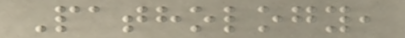Pathology,
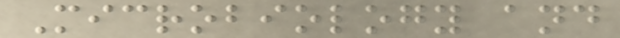Microbiology and
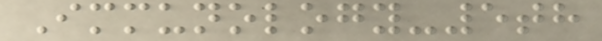Immunology-5th
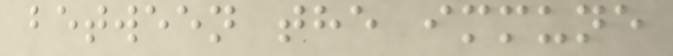between the immune
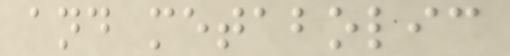and metabolic
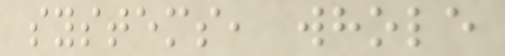systems, whole
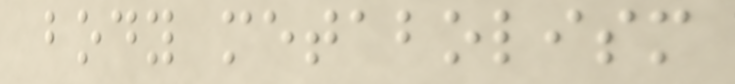body metabolism
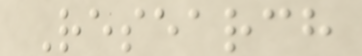Research
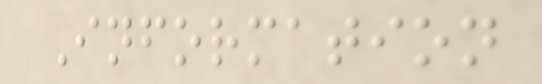Information
